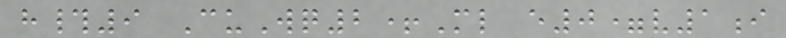h#9 CuWq2+Ml e0=v1i
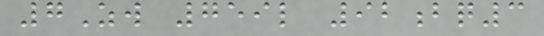7Zw 759l 92bq3
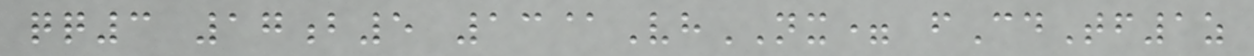qq3 17b5 13@VhNX= fCdTf1z
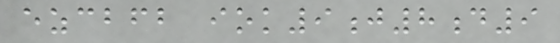ezcbfb iok9j8d9
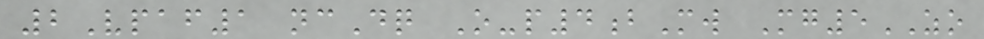2Vpaf1 ncDq O-p4bMw Mg5ZO
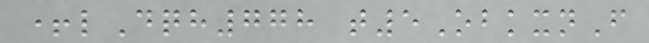+lDqh778 t5ObkxnF
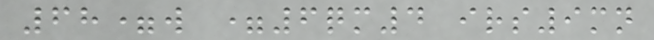68=w =6qm4 irs9mn
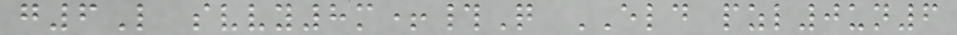g6L svvy8m+#Q ELD pzl0un6
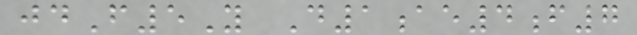jdF5Y D1ae4f7
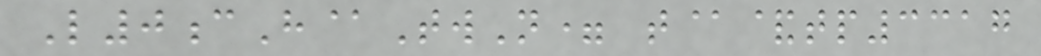L0cH@TwN= t@&tp3317
